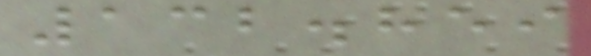132.859
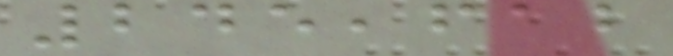245,612
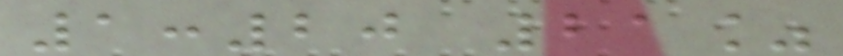1:20 21%
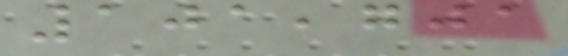101,701
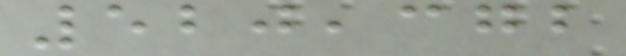520,372
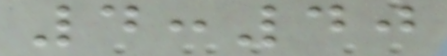4:40
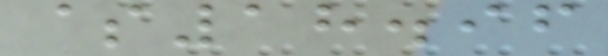$18.96
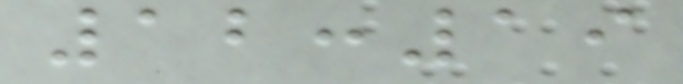12:19
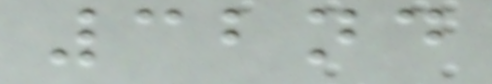32nd
